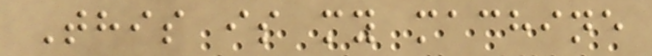This is my machine
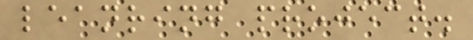leanring project.
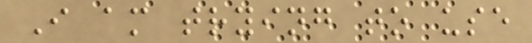I am trying to use
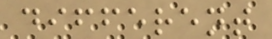different
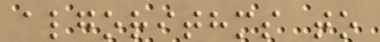algorithms to
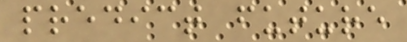predict future
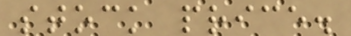stock price.
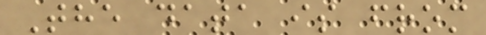The data is from
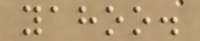yahoo.
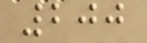200
